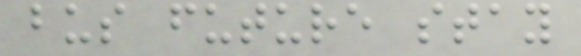bus future stay
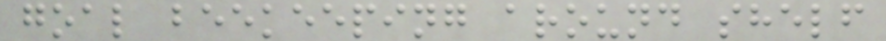goal beekeeping around shelf
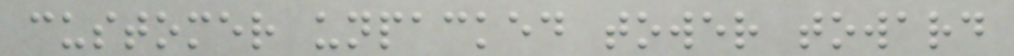customer unpacked tower toward
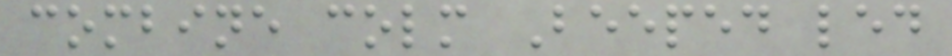combine colm Beeped led
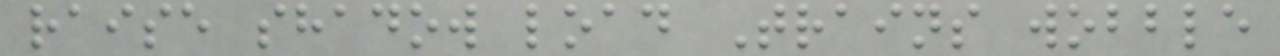raise shadow load Trains wobble
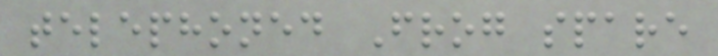telephoned Frog spare
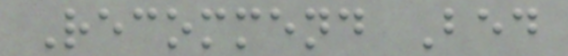Recommend Bed
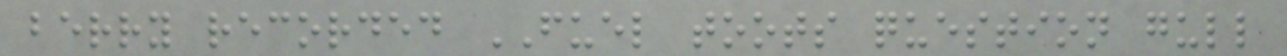berry recorded FUEL toots question gull
